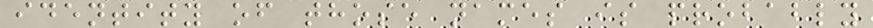identity of those names is probably
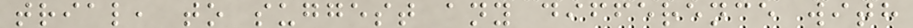trial, to suggest any difference with
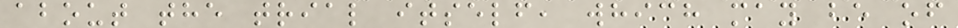about the trial itself, which may be of
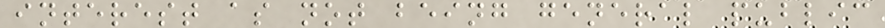interest as not being general public
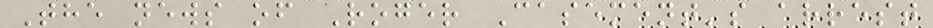The news of Roger Casement's arrest
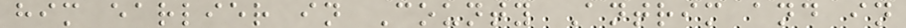him earlier in County Antrim and in
